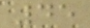45
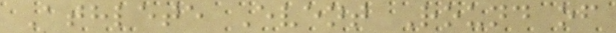Athlete Event Round of
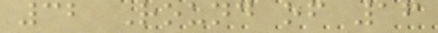32 Round of 16
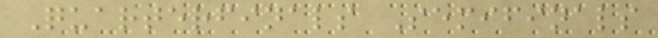Quarterfinals Semifinals
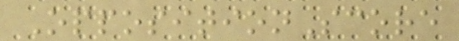OppositionScore
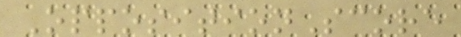OppositionScore
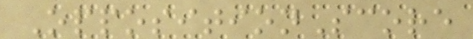OppositionScore
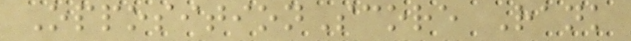OppositionScore Rank
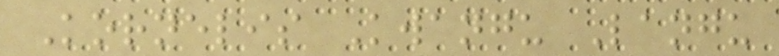Kornelis Kwangu Langu
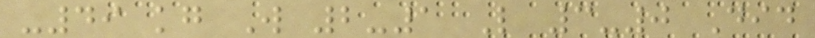-49 kg W 2-1 L 3-0 Did
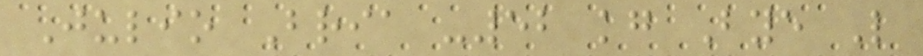Julio Bria -52 kg Bye L
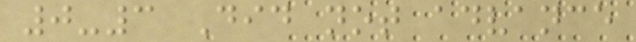0-3 Did not advance
